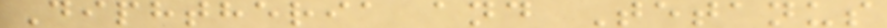Diphtheria and Tetanus
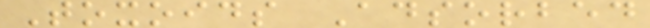Toxoids Adsorbed
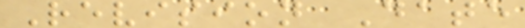Revision Date
